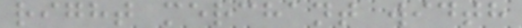right merchant width
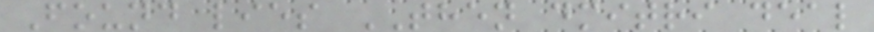Found lies THEN dmitri deal
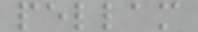pellam
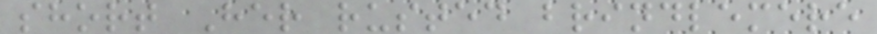short Her rusted brindlemere
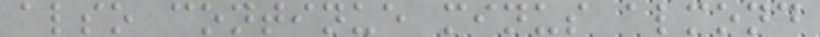also continue minus almond
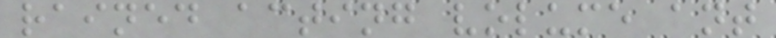rained acting volume ant
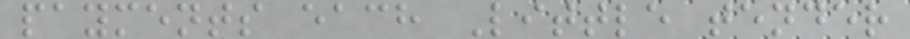payments each Little tender
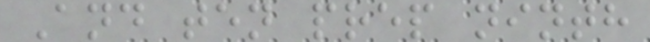And ten prep ninth
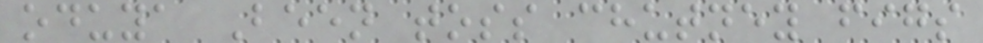oduya Been toss chutney figs
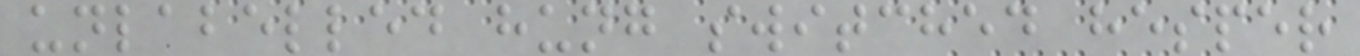unlabelled hung switched hesper
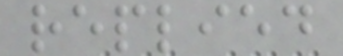replied
